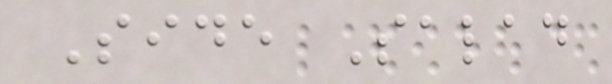Side Salad
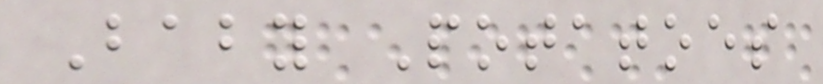Baby Potatoes
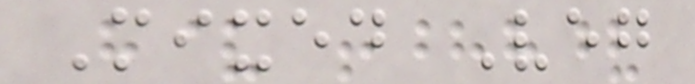Mixed Veg
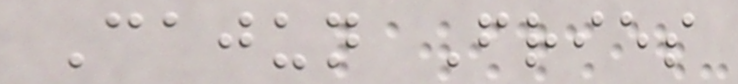Cajun Fries
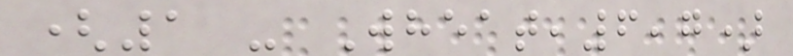(1 - Wheat,6,7)
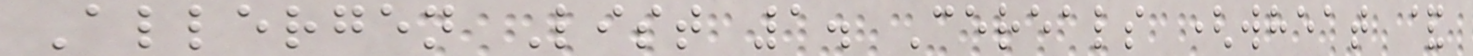Allergen List 1. Cereals (wheat &
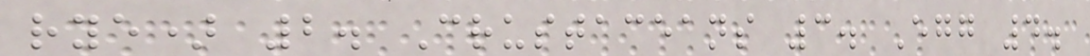rye) 2. Crustaceans 3. Egg 4.
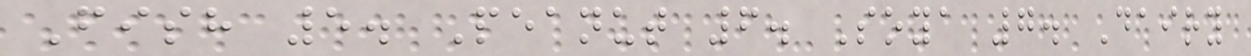Fish 5. Peanut 6. Soya 7. Dairy
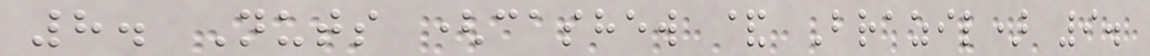8. Nuts (cashew & Brazil) 9.
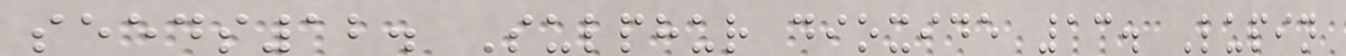seeds12. Sulphur dioxide 13. Lupin
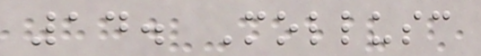14. Mollusc
